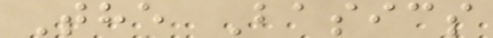The Basics
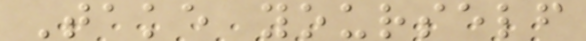Take yourself
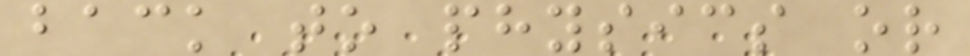back to physics or
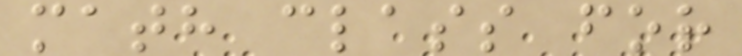math class for
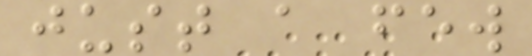just a few
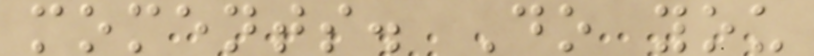moments. Do you
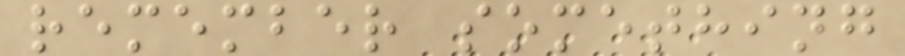remember something
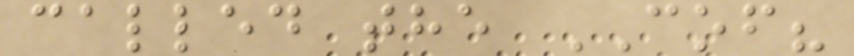called the COF?
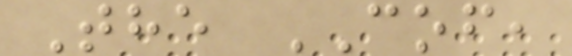The COF,
